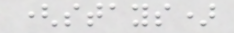(stays)
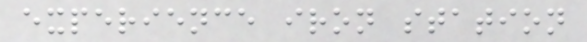experience iron station
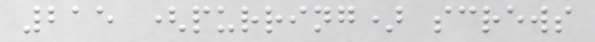215 (purring) screws
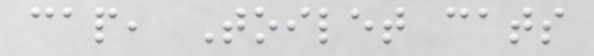cap, Toilet cats
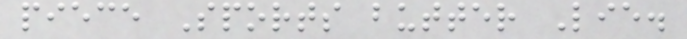piece Sports butter Lie.
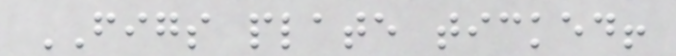FIGS plate ticked!
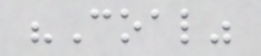"Coal"
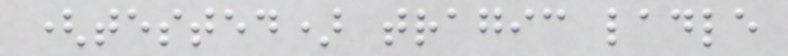(tested) tragic ladle
